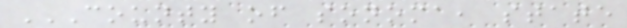COUNTY OF SONOMA, STATE
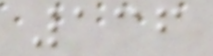136
